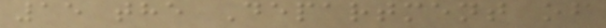15 the Department of
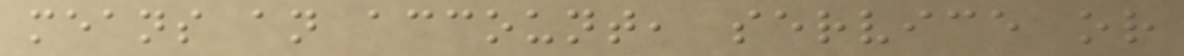means an account, service or
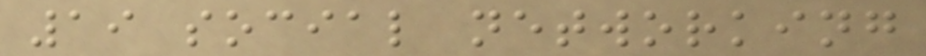19 social networking
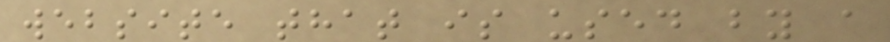website that is used by a
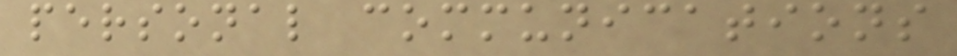personal communications
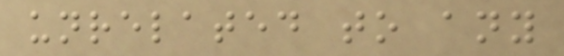unrelated to any
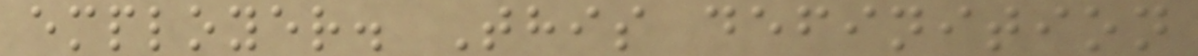employer. This definition
